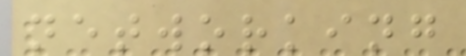networking
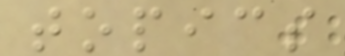topics
